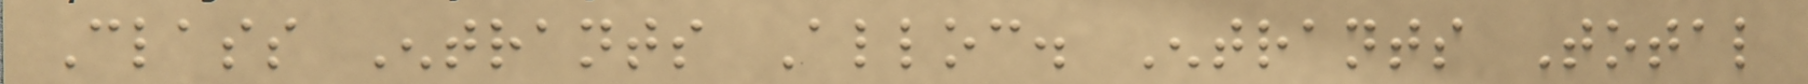Class Entrants Alloc. Entrants Total
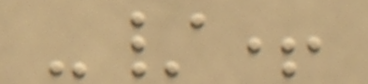-/+
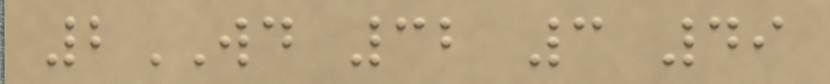2WD 32 3 49
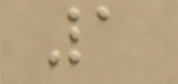1
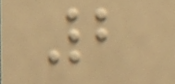2
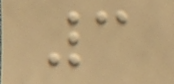3
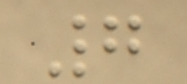7
